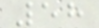58
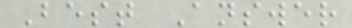Best Answer
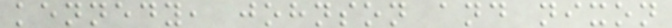kennedy, johnson and nixon
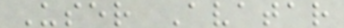User Avatar
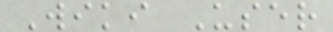Wiki User
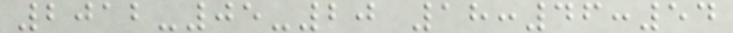2012-05-20 18:46:54
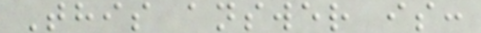This answer is:
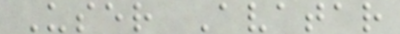User Avatar
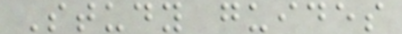Study guides
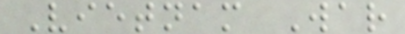Vietnam War
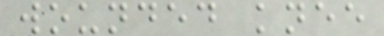wounded knee
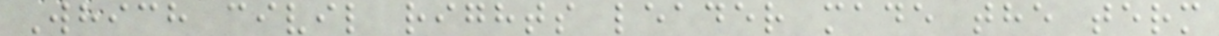Which civil rights leader made the term
